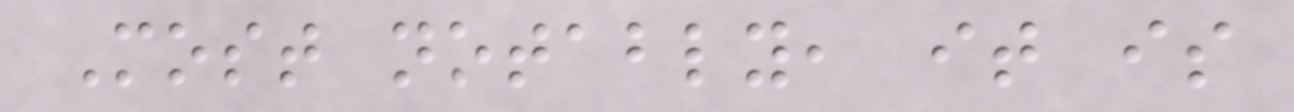Most notably, it is
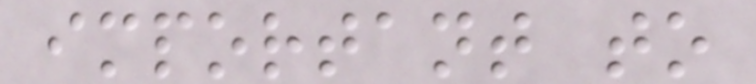important to
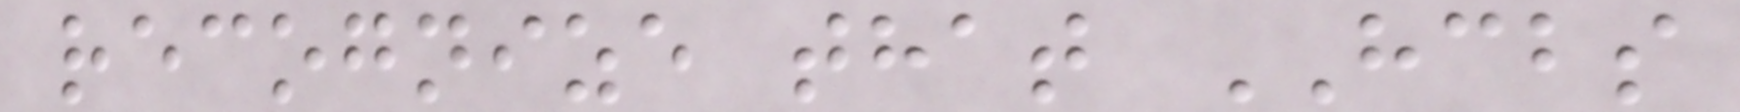recognize that HCBS
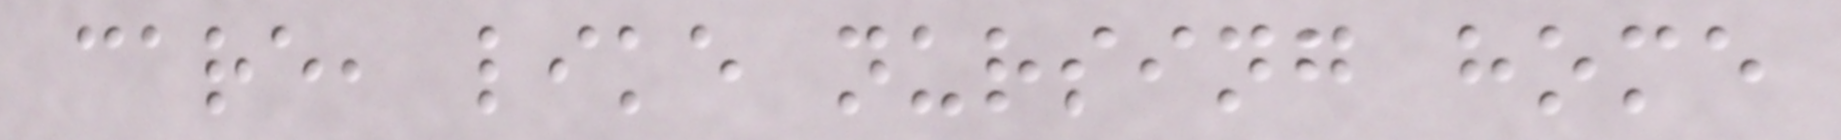care, like nursing home
